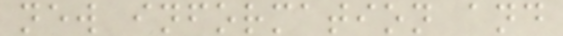new information and
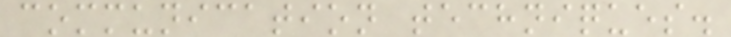communication techniques.
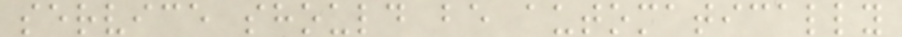service should be automatically
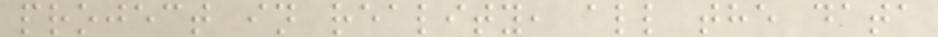project in reality, all the data
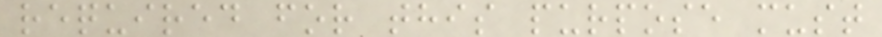required for this purpose must
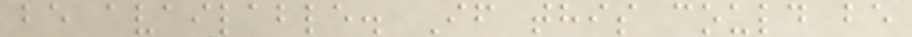be available. If this could be
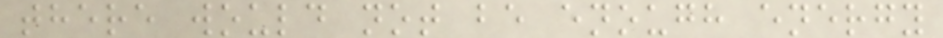there would not be enough energy
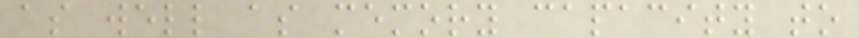as well as memory capacity to
